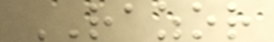RAZOR
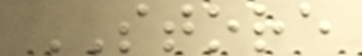STORE
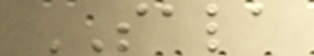SALA
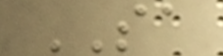SA
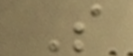S
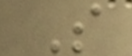S
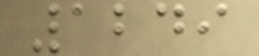1249
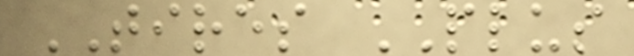TIRES PLUS
